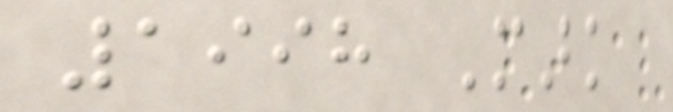1998 Mark
